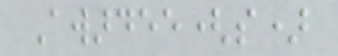Awardee(s)
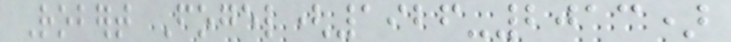Robert Fogel(1926-2013)
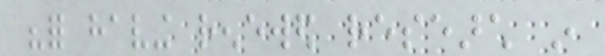"for having renewed research in
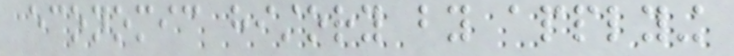economic history by applying
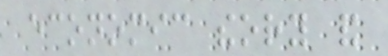economic theory and
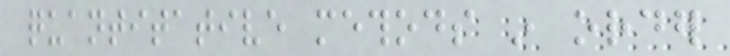quantitative methods in order
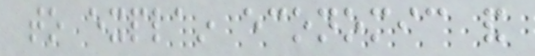to explain economic and
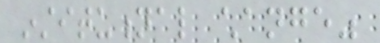institutional change"
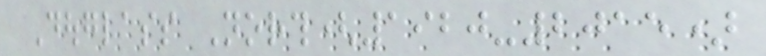Douglass North(1920-2015)
